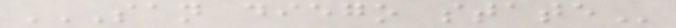SAN DIEGO STATE
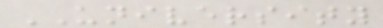UNIVERSITY
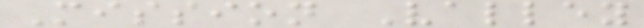Mission Valley
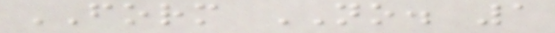FORM NO. 1
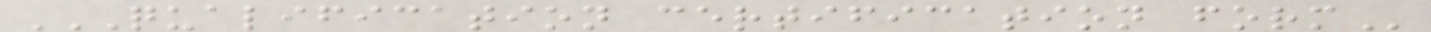QUALIFICATION CERTIFICATION FORM
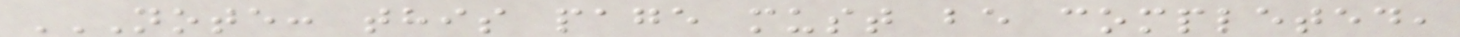NOTE: THIS PAGE MUST BE COMPLETED,
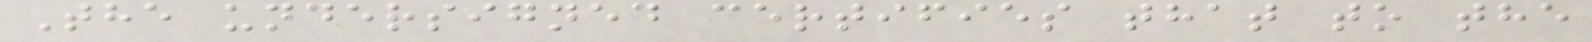The undersigned certifies that to the
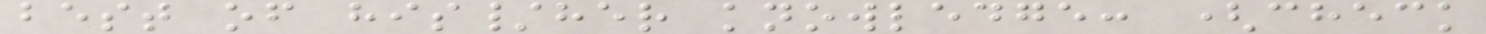best of his/her knowledge: (check
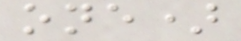one)
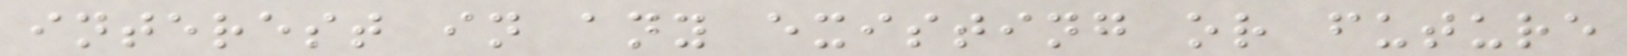interest in any existing or future
